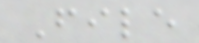File
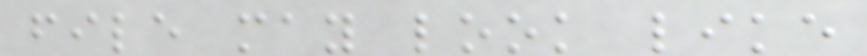file may look like
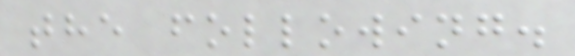the following.
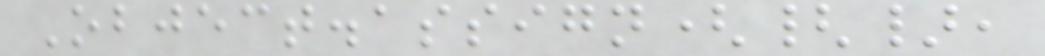Object.assign({},
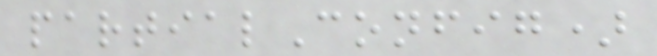partialConfig)
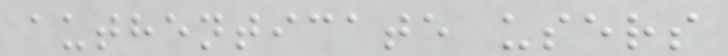authenticate users
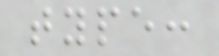type:
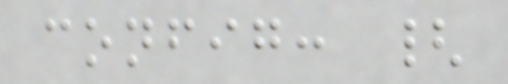config: {
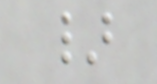}
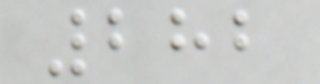282
